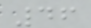46
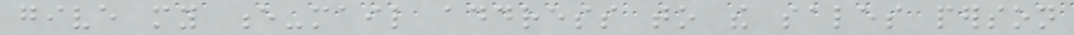give my e-mail address to the sales person
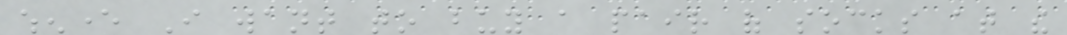whenever I want to buy a pair of socks at the
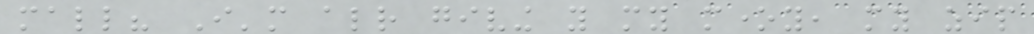mall? I'm already giving you my money, my zip
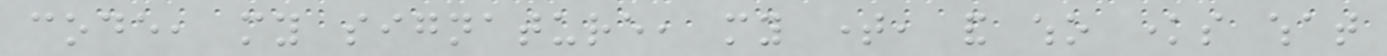code, my signature, my time, and who knows what
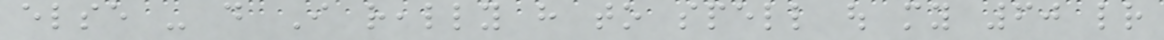else - do I really have to spell out my 60 letter
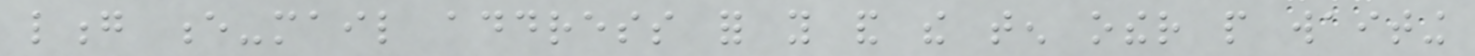long e-mail address for you and the ten other people waiting
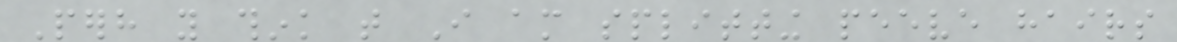Perhaps you think that I am splitting peeve hairs
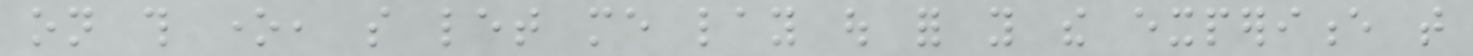on this one, so let me lay out for you the experience that
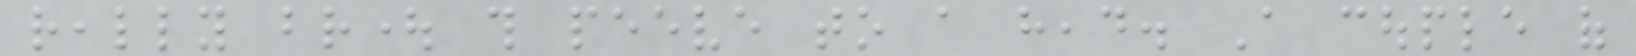really brought this peeve to a head. A couple of
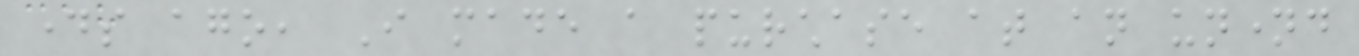days ago, I made a purchase at an unnamed
